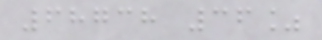68738 36%
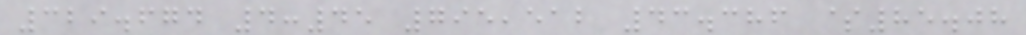329.674 4:45 795,512 43.386 $85.08
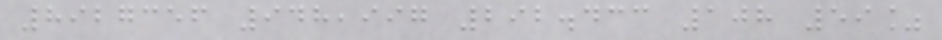8927356 948,997 292.433 108 59%
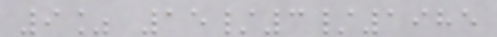9% 15/3/1985
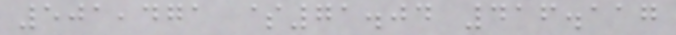501,471 $71.04 416.117
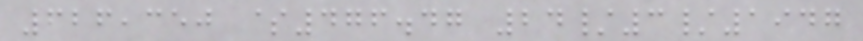626,350 $476.47 24/3/1947
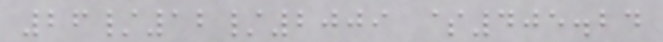26/12/2009 $405.24
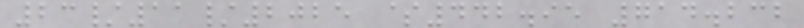23/11/2025 $442.95 714.232
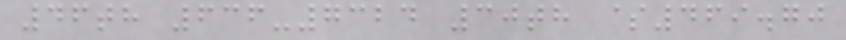46th 636-7324 30th $469.70
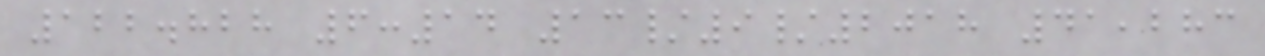122.828 6:14 13/9/2018 41,283
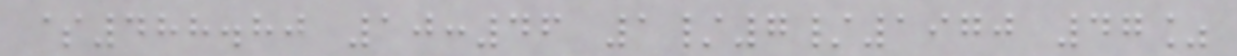$488.80 10:46 1/7/1970 47%
